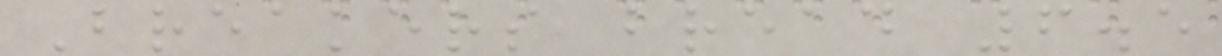Breakers bread 6.5
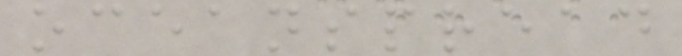oceanspread
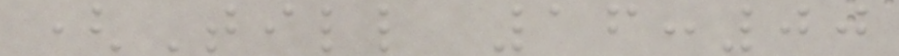(Till 16:00
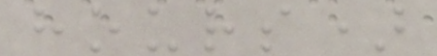hours)
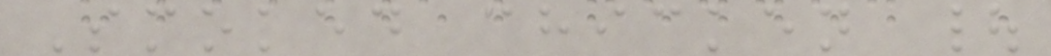Smoked chicken |
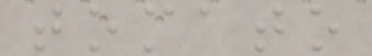tomato
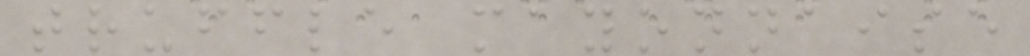truffle mayonnaise
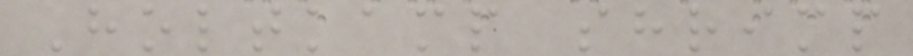Holtkamp shrimp
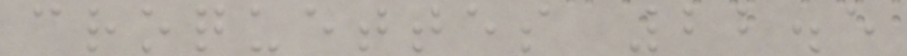croquettes 22.5
